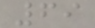69
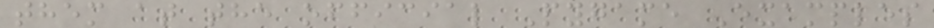them at the official Pygame Examples
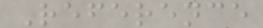Reference
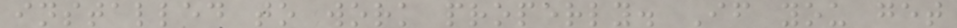installed to work properly. If you get
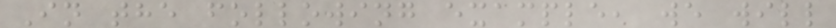In the following example, we will
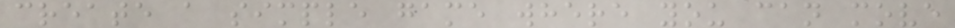create a simple game where you can move
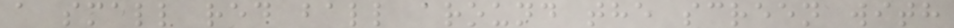a small red ball around the screen with
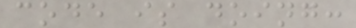code is doing:
